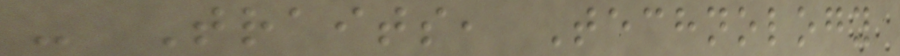- Traits, Technology
